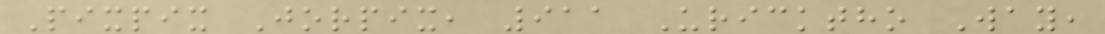Pixpix Jorpix, 911 Uricktho Way,
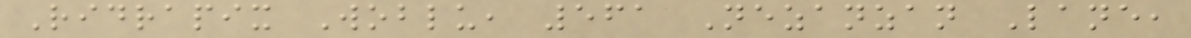Ridrapix Woblu, 561 Nezanzan Lane,
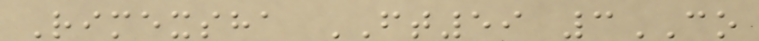Rimexsha FT59 3CO
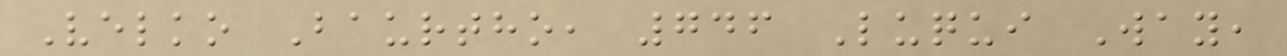Velko Baurtho, 746 Luqui Way,
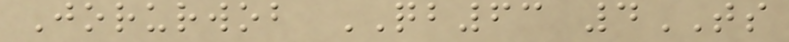Jorurwob QB63 4TS
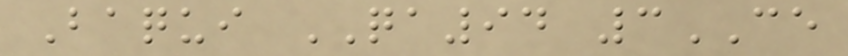Baqui QA94 3CE
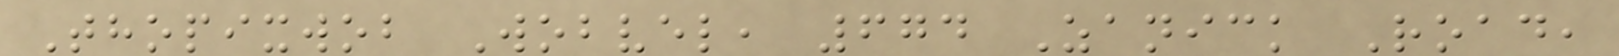Thopixwob Wobvel, 674 Zanick Road,
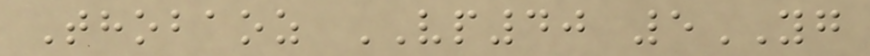Thobaoz VP40 5YG
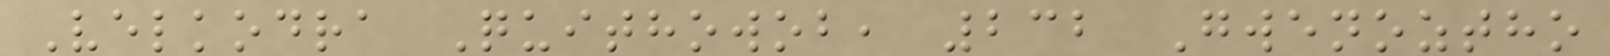Velkodra Quithowob, 232 Gwenoztho
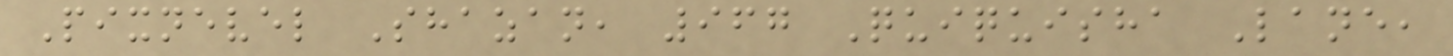Pixnevel Shazan, 967 Quiquisha Lane,
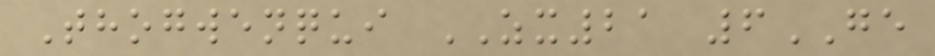Thogwenqui ZX21 6GE
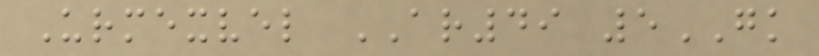Urmexvel AR49 5GK
